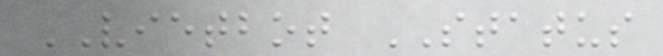VIETBOT STATUS
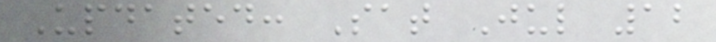Updated: Sat Jul 12
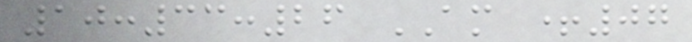10:33:26 AM +07
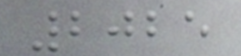2025
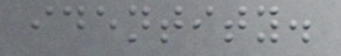identity.
